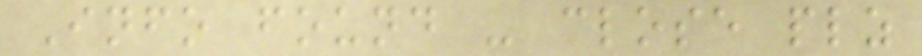Info found - close plz
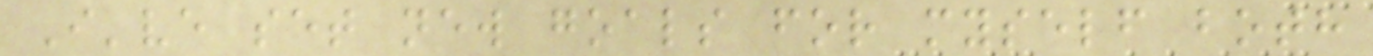I've set new goals for myself both
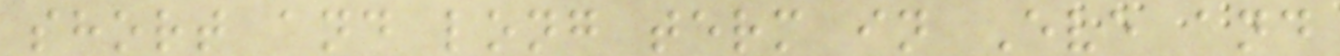short and long term in Eve and
